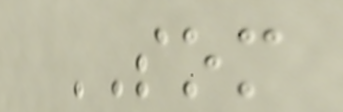SOM
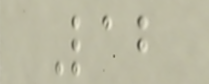Lab
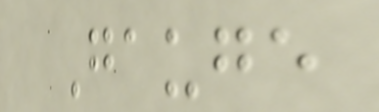Gauge
